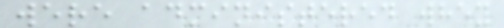were administered whey
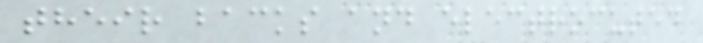their backs and electrocuted
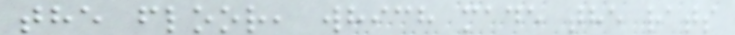the floor, which made the rats
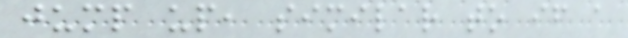jump up, similar to if a
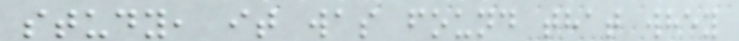study, it was found that whey
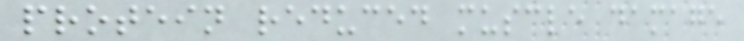protein reduced muscle damage
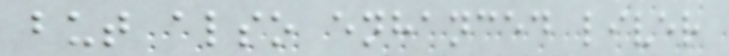but also enhanced liver
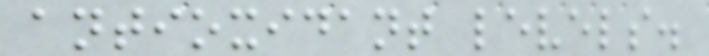antioxidant levels.
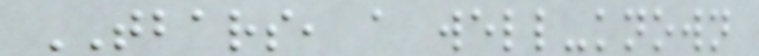TBARS, a well-known
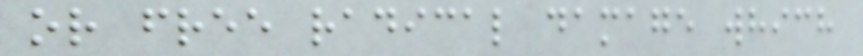or free radical damage which
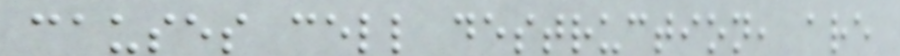causes cell destruction, are
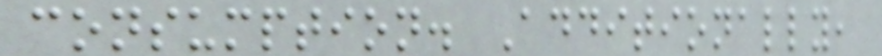consumption. Additionally,
